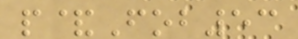p&Fob53
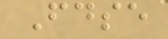Fdse
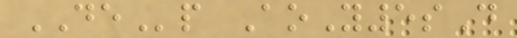DEp AoY5sD
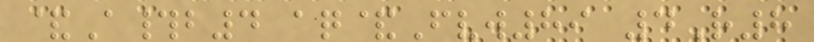&A#b4 aq&Fvw89 4R8
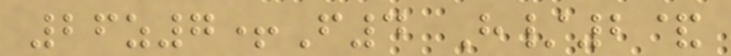26z7+F4 H/2&
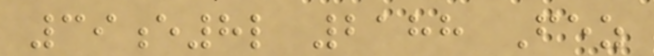39e8l 2188 Fez
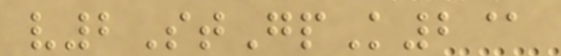v2StGpK2@
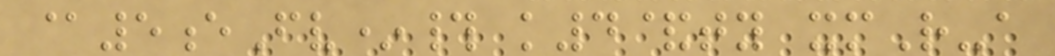@5eFv*# k4&ty xmR-a
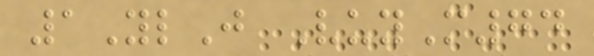1YlJ VuyM74
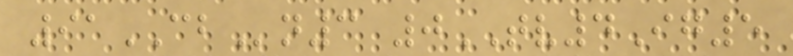91CBn3 0TV4Ig5
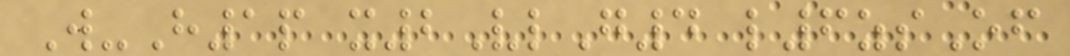W-H1p x2VlG4 l6zsOf
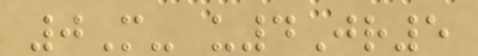0M- u4Jr5
